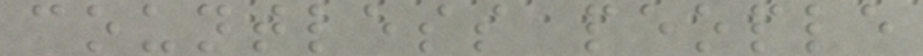countless people
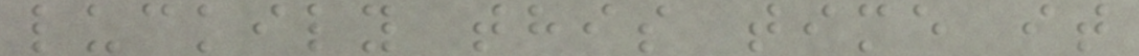luckily this time it
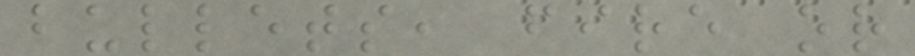bullets, fire or
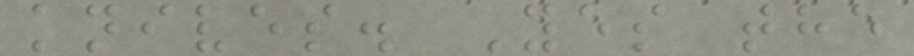knives. Yes the
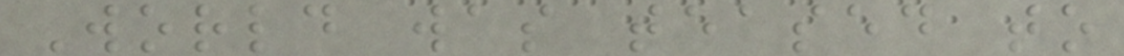World was teased to
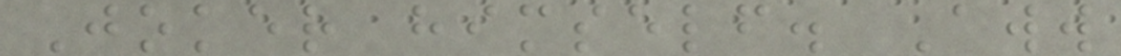Joker himself. Aww
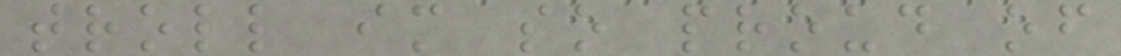troll im so proud of
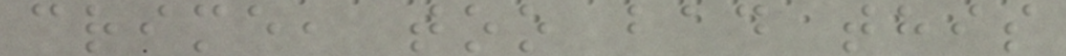crime, too bad this
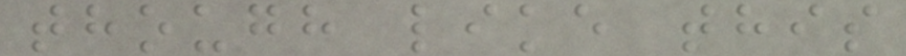though like this
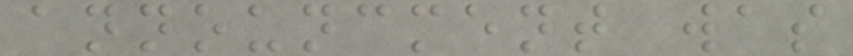announcment was
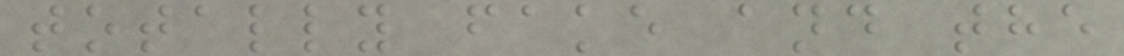totally fake and the
